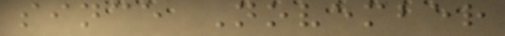since November
